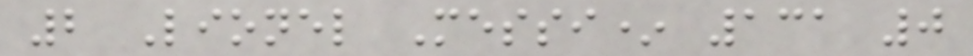2 Lionel Messi* 131 0
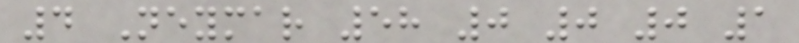4 Neymar 58 0 0 0 1
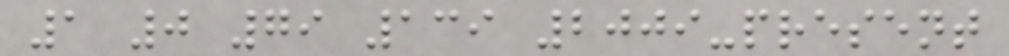1 0 79 139 2009-present
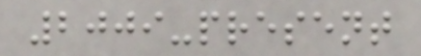2009-present
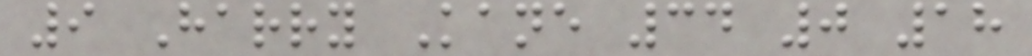9 Harry Kane 34 0 18
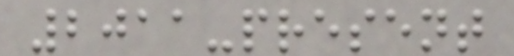2011-present
